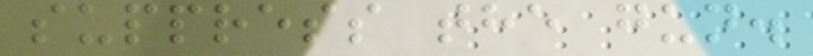suppress the gun.
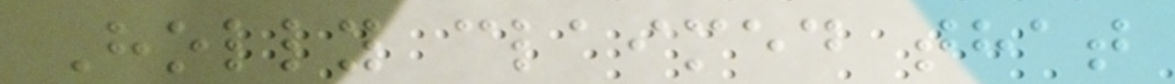Holly claimed that
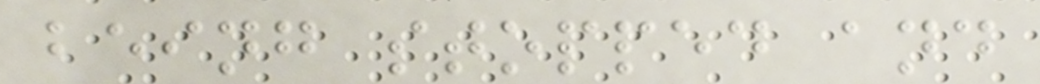being stopped and
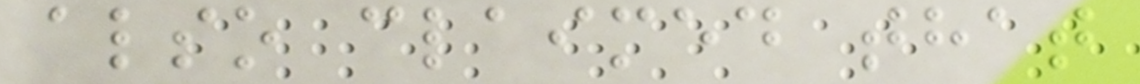also claimed that
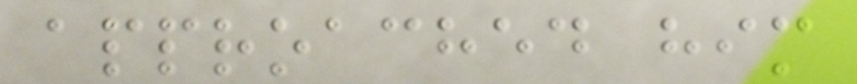approached him
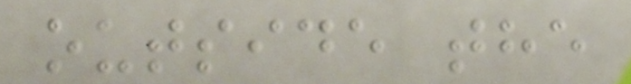outside the
